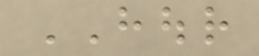HOUR
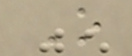O
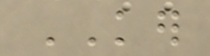KER
